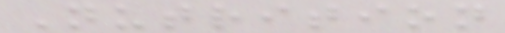Nutrition
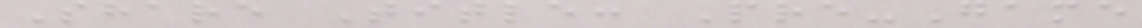Share Title: Pre-Game
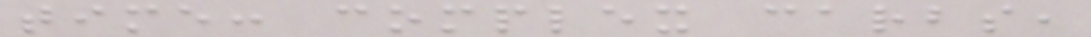time: complex carbs,
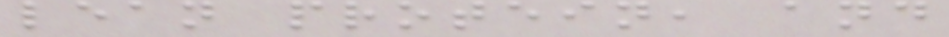lean protein, and
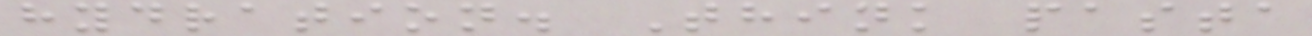hydration. Think pasta
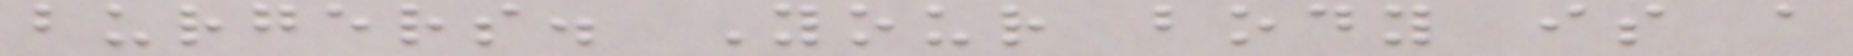burgers. Your body is a
